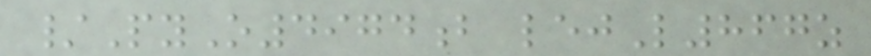/PyO4974b lejL867z
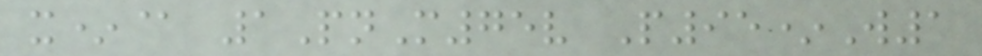x*@ 1PnM75v P95*W1
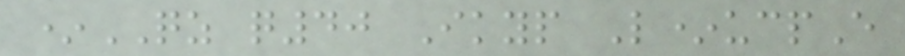*QZ q40 Ikyp L*ucpE
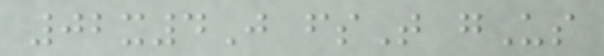02x4J fsT gUs
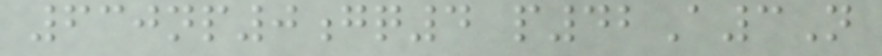630np0gq4 p42A3N
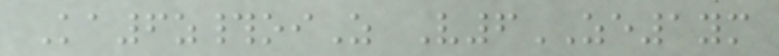Ka6z#oiZ V6ZE1ym
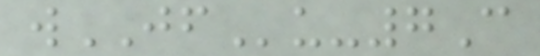wJFu-7C
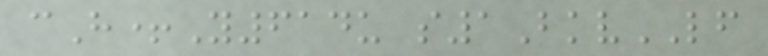cH+Y614u s1BkvLF
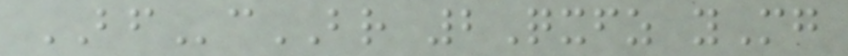BFcBR 2Qxfz yMg
